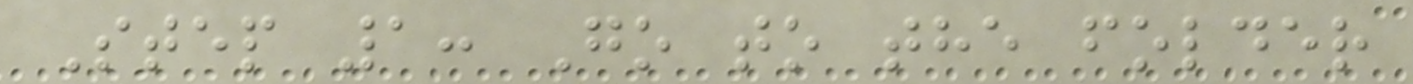Step 1: Go to the folder
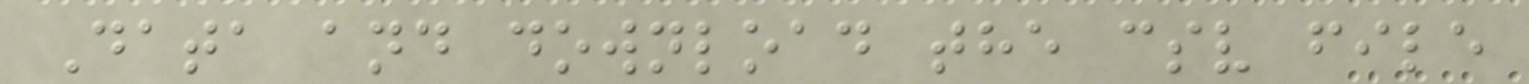Data and download the csv file
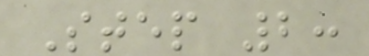Step 2:
